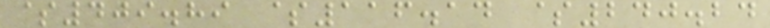$409.89 $116.14 $240.24
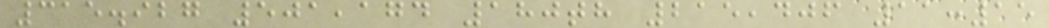315.927 501,174 180th 215,406 11:15
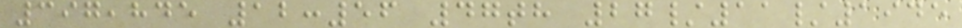397,845 12:56 47th 27/11/1945
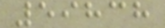59838
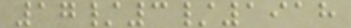17/3/1918
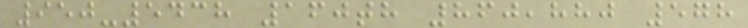950-5438 160th 860,880 578
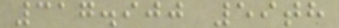317.900 59th
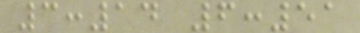3:14 6:51
